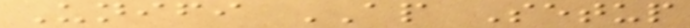Unifi AP Setup
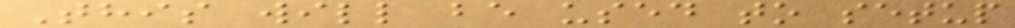This will be used to setup
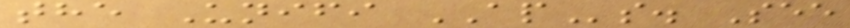the Unifi APs. See
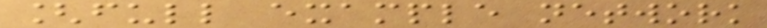[full example network
